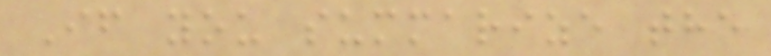If you summarize the
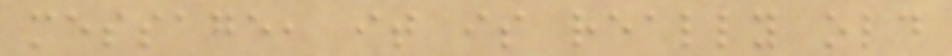message, it is really old
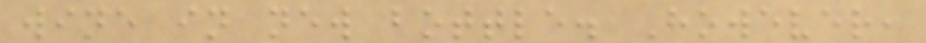wine in new bottle. However,
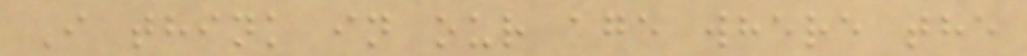I think in our age where the
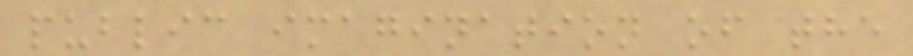public imagination of the
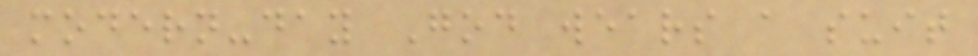modern-day God wears a suit
